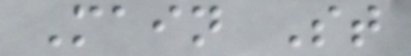Main St
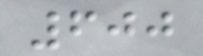600
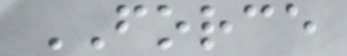FORCE
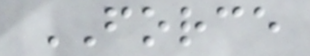FORCE
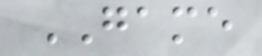GAME
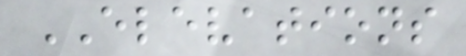ELEVATIONS
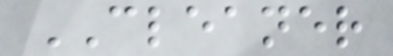CLEANER
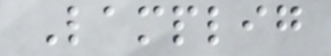Lamplig
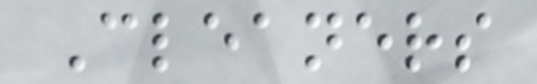Cleaners
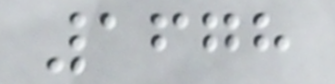1678
